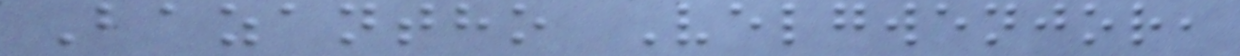Bazantho Velgwenjor,
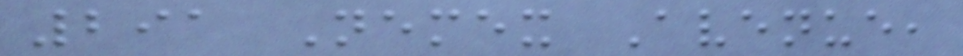291 Nemex Avenue,
